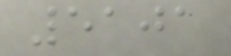5101
